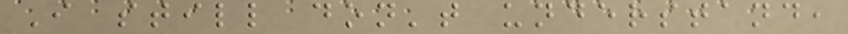I still don't understand,
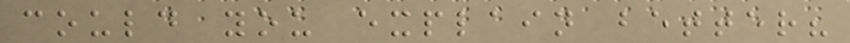could you explain better?
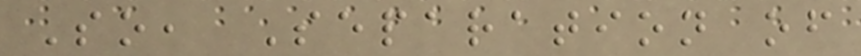So, Separation of
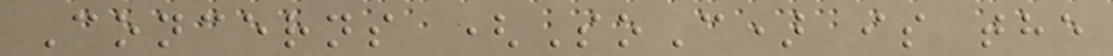Concerns (SoC) is the
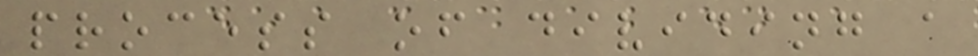process of dividing a
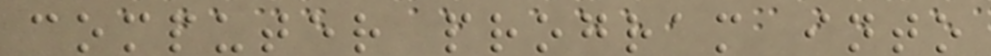computer program into
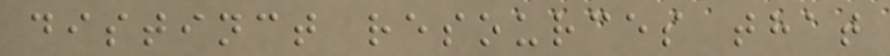distinct resources that
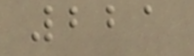221
